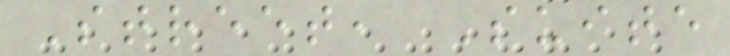Street, Suite
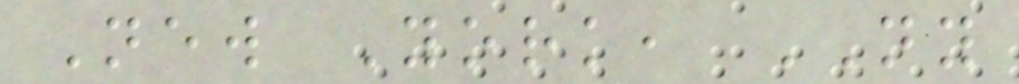New York, NY
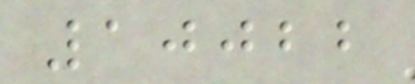10022
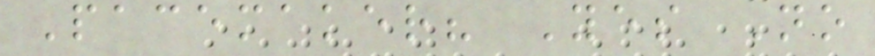Pacemaker? Yes No
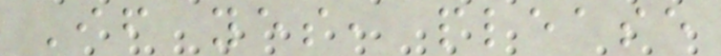If yes, please
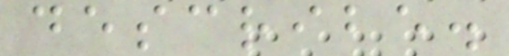describe.
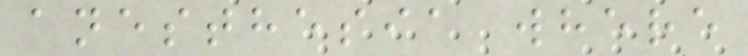anesthesia where
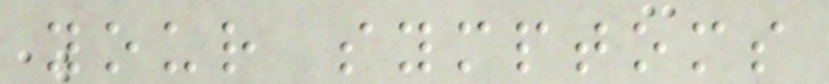your symptoms
